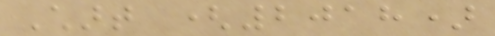Chart (2018)
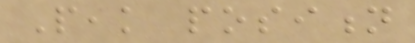Peak position
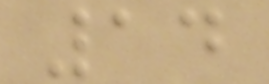14
